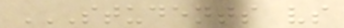STUDENTS VS
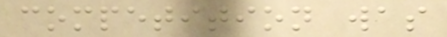competition was
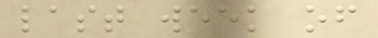last week of
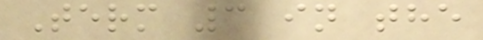Term 3 in the
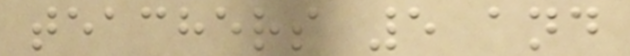teachers 5 and
